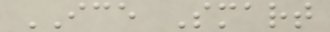ICE Smart
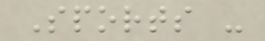Sports -
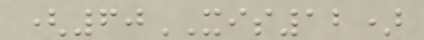(60XIS12)
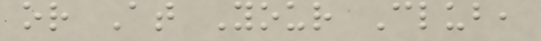or At Your Club,
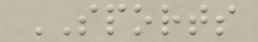SPORTS
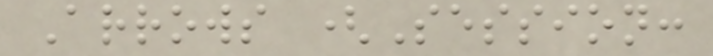Arrows (Session:
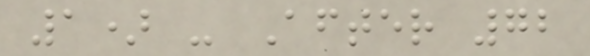1) - After 72
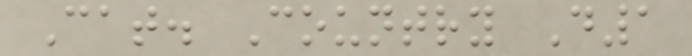Cat. Country D1
